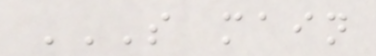S MAIN
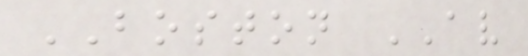BOSTON AV
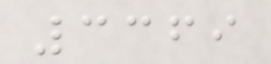3369
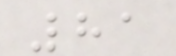81
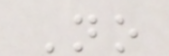No
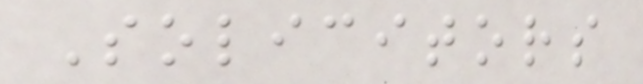Solicitors
